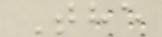The
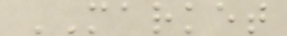MARKET
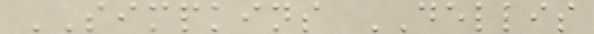SIMPKINS DELLIS
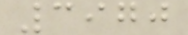3970
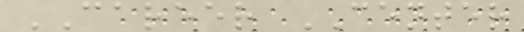CAREER CENTER
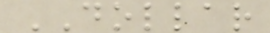DOLLAR
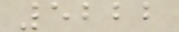5222
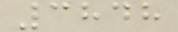3848
